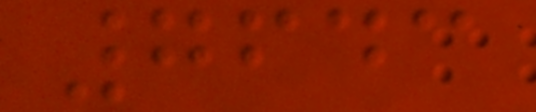7643
